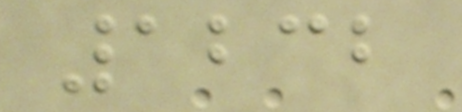1232
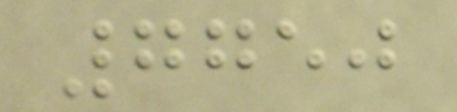7750
